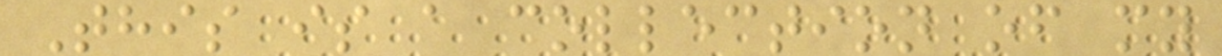This is a collection of my
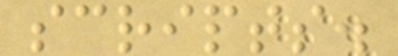scripts.
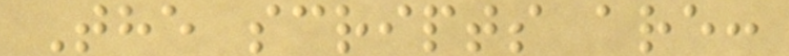The scripts are:
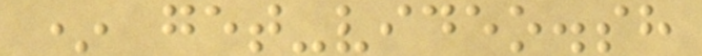* get-video.sh
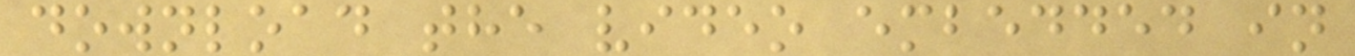download the video embedded in
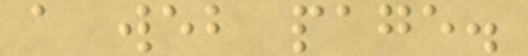a web page.
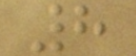8
